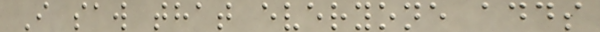I saw that everyone adds
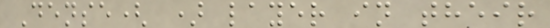Dense( ) layer in their
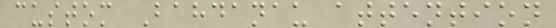custom Bahdanau attention
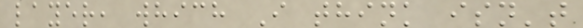layer, which I think isn't
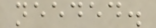needed.
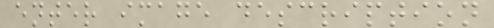enter image description
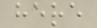here
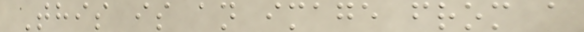This is an image from a
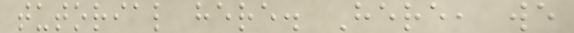tutorial here. Here, we
